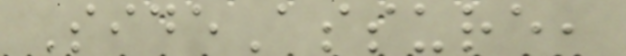SideAssure,
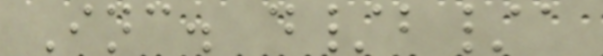Inc. d/b/a
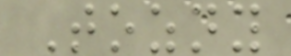Tozny
